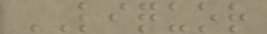LIQUOR
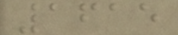1615
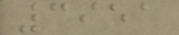3951
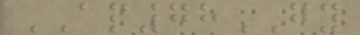AP78GY
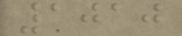1010
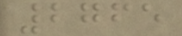2765
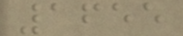1655
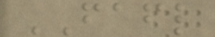FAFL
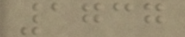1737
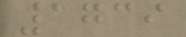1739
